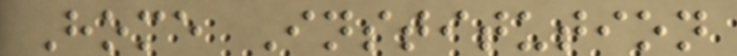Home Institution
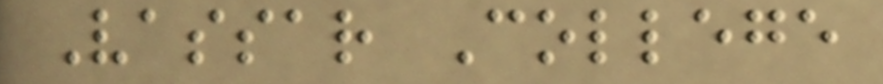Vassar College
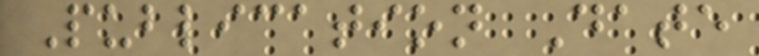Publication Date
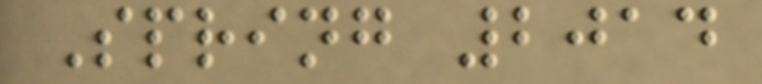Spring 2014
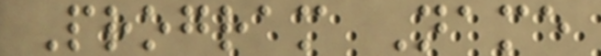Program Name
